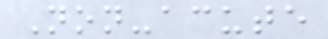Non-acute
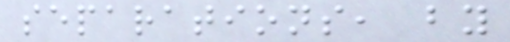separations, by
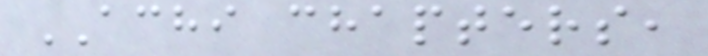ACHI chapters,
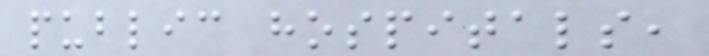public hospitals,
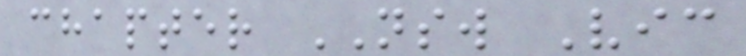chapter NSW Vic
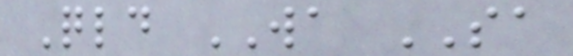Qld WA SA
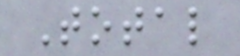Total
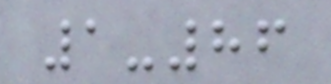1-86
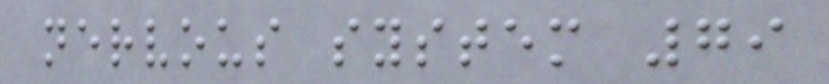nervous system 79
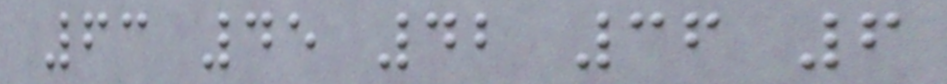63 45 42 36 6
